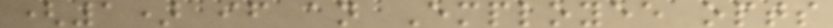(1) if an Employee opts
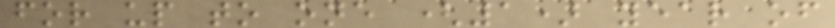for up to one (1) year of
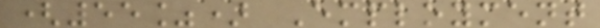(55%) Employment
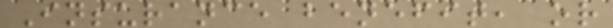Insurance benefit, or
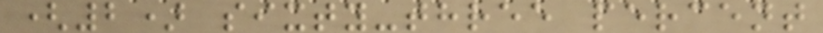(2) sixty-three percent
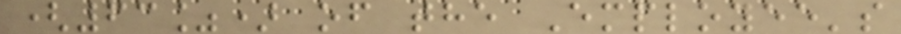(63%) of the Employee's
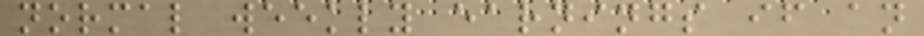normal weekly earnings if an
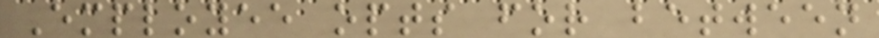Employee opts for between
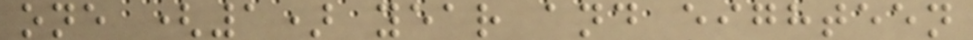one (1) year and eighteen
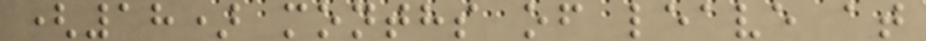(18) months of leave at
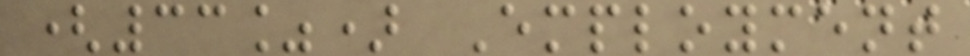(33%) Employment
